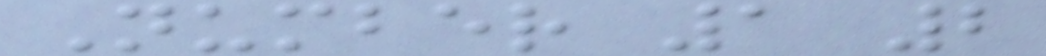Number 1 2
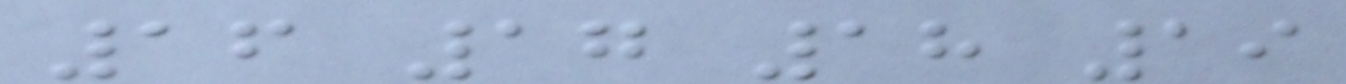16 17 18 19
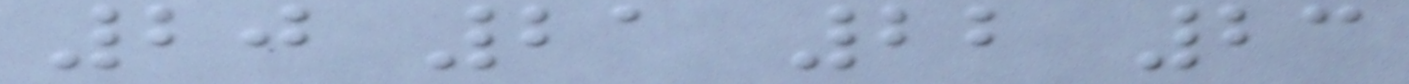20 21 22 23
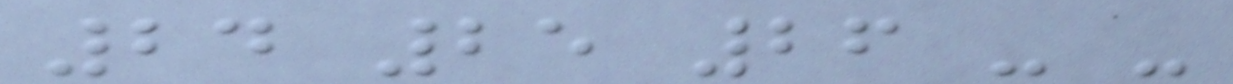24 25 26 - -
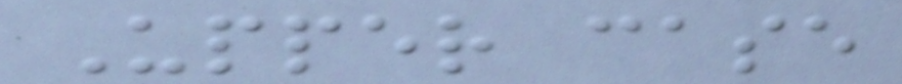Upper case
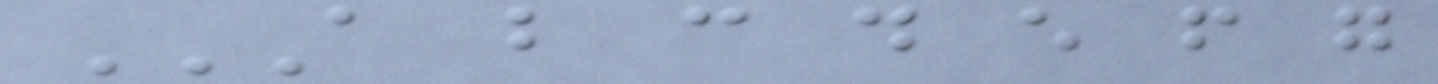A B C D E F G
